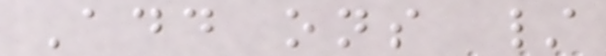Add ons /
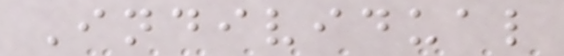Individual
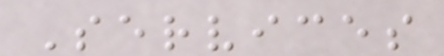Services
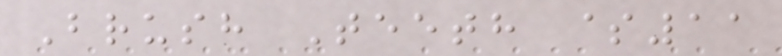Brush Teeth $11
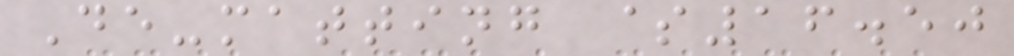De-matting $16.50
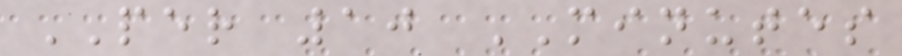PER 10 MINUTES
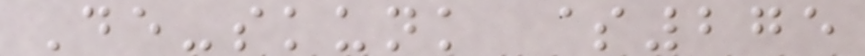De-skunk $275
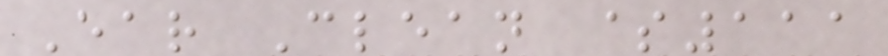Ear Clean $111
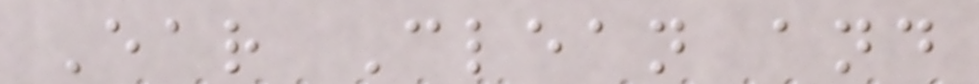Ear Clean and
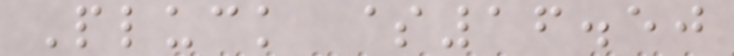Pluck $16.50
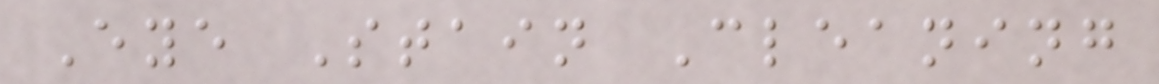Eye Stain Cleaning
